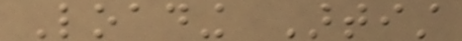Loading Artist
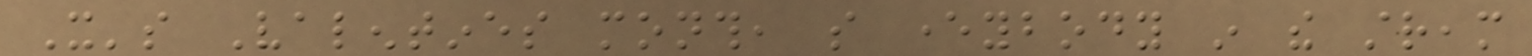It's Valentines month, so everybody in the stream
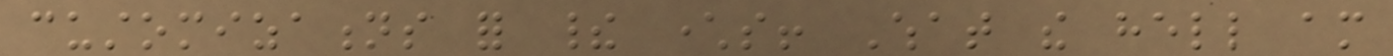customizations for their characters! What the hell am
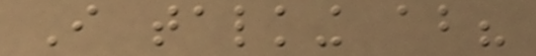I talking about?
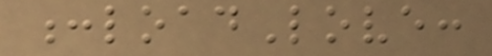:loadLove:
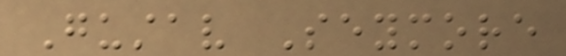Gustav Seymore
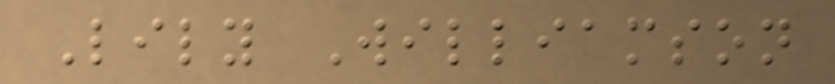Lily Williamson
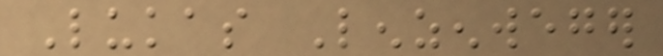Lukas Lenzenweger
